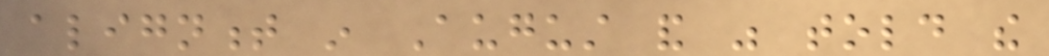alignment in August and was told the
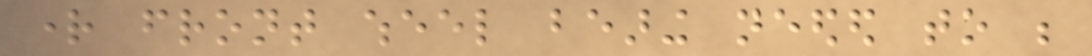right front wheel bearing needed to be
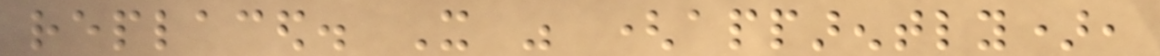replaced. It was (apparently),
